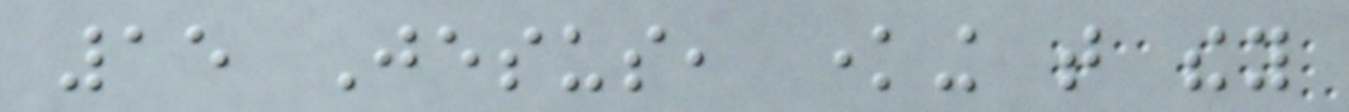15 Jesus, knowing that they
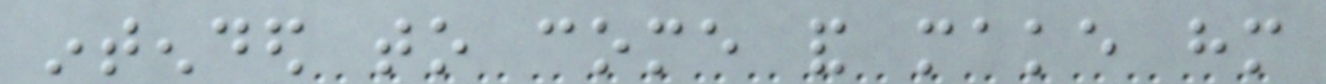intended to come and make him
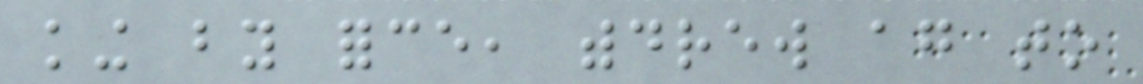king by force, withdrew again to
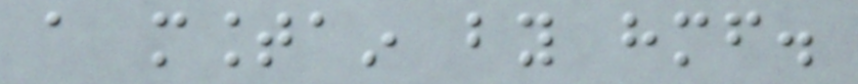a mountain by himself.
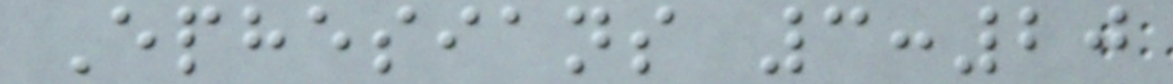Ephesians 3:20
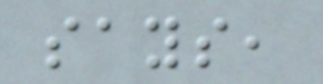says,
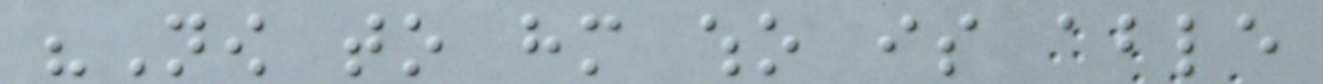"Now to him who is able
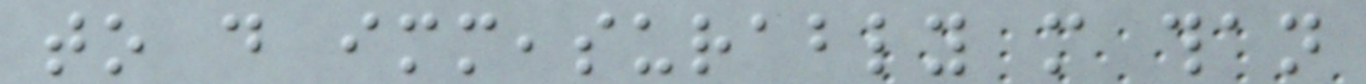to do immeasurably more than
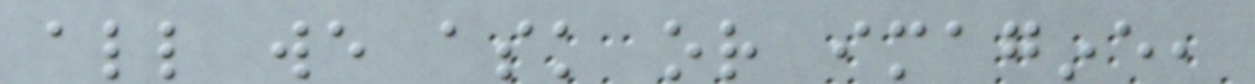all we ask or imagine,
